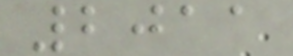2011
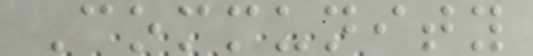Community
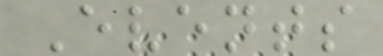Events
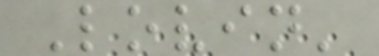Lovin'
